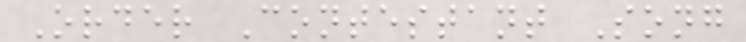Order Contestant Song
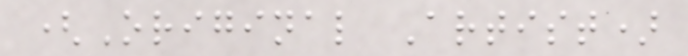(Original Artist)
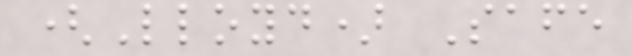(Lloyd) Safe
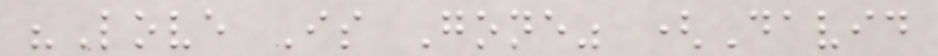"Love Is Gone" (David
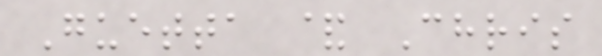Guetta & Chris
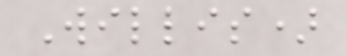Willis)
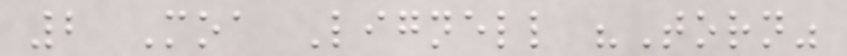2 Moa Lignell "Torn"
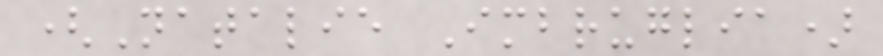(Natalie Imbruglia)
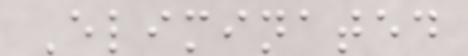Eliminated
